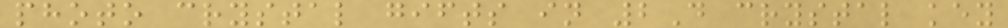photo crystal gifts in 2D crystal key
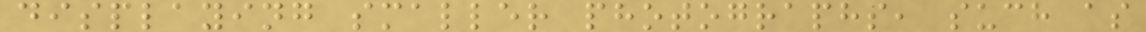displaying smaller photographs, such as
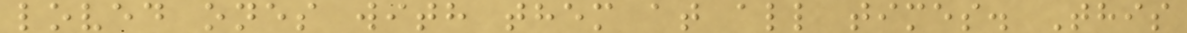loved ones with them at all times. This
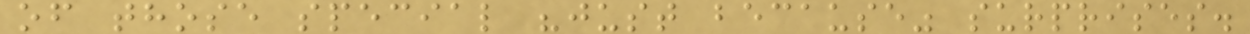of those special "just because" surprises.
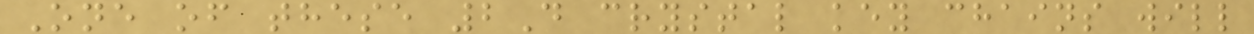One of these 2D crystal key chains will
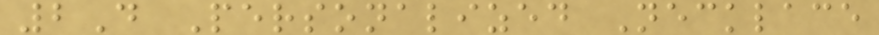2D Personalized Necklace
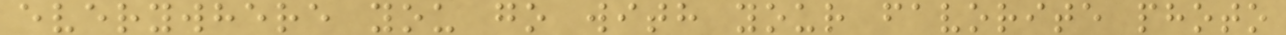everywhere you go with your favorite photo
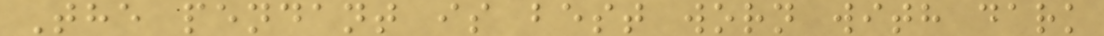The pendant is best worn with dark
